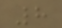8
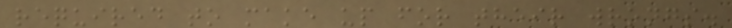required to make up for their wrongs.
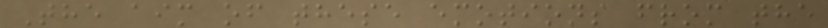The aim of these emotions from the
